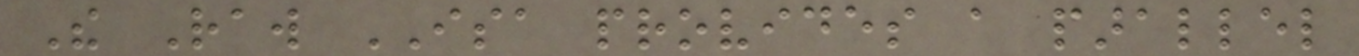The Raw ISA provides a parallel
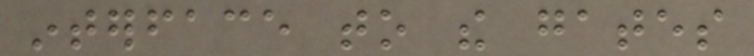interface to the gates
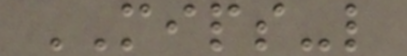MIPS-like
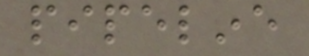pipeline
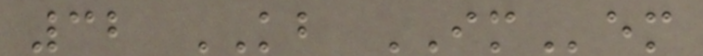32 KB IMem
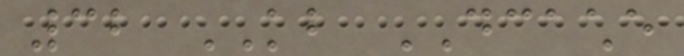32 KB DCACHE
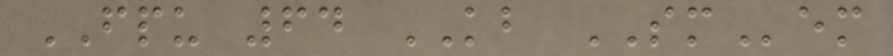FPU 64 KB SMem
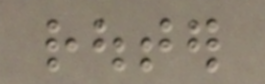router
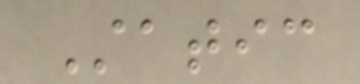Static
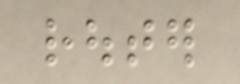router
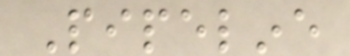Pipeline
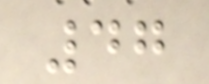47
